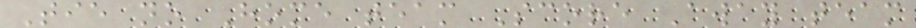Tie no Home team Score Away team
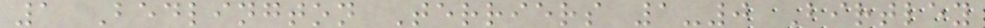1 Bedlington Terriers 1-0 Birtley
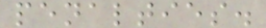penalties.
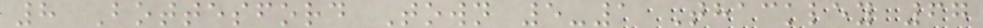8 Bottesford Town 5-1 Thackley 67
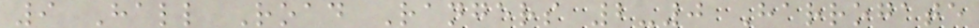9 Hall Road Rangers 2-0 Harrogate
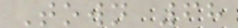Town 68
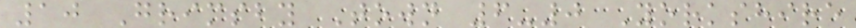10 Grimsby Town 6-0 Yorkshire
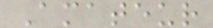Amateur
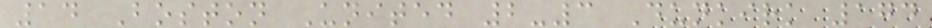14 Boston United 2-3 Dunkirk 174
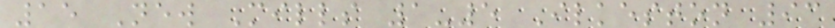15 New Mills 1-5 Ilkeston 93
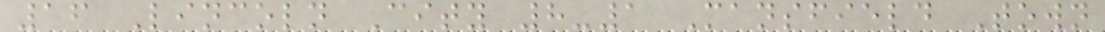16 Lincoln City 8-1 Mansfield Town
